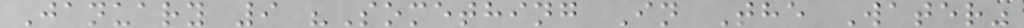January 9 "Something In The Water"
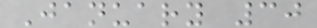January 30
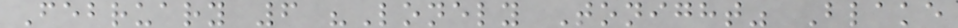February 6 "Lonely Tonight" Blake
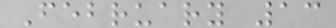February 13
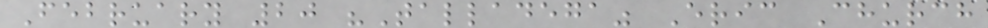February 20 "Talladega" Eric Church
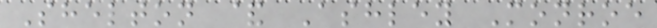Shelton & Ashley Monroe
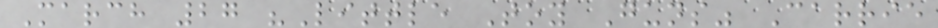March 27 "Little Toy Guns" Carrie
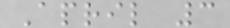April 3
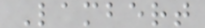Lambert
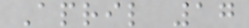April 17
